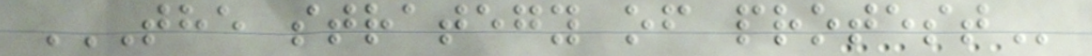THE STRATEGY OF PROTEST
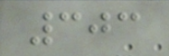303
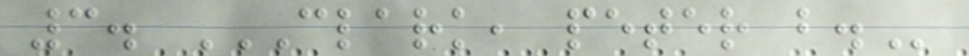3. CLARK, PETER B.
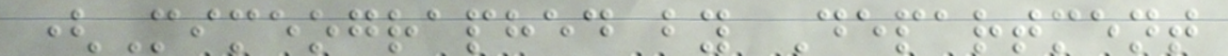(Mimeographed by Department
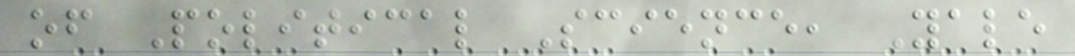of Political Science, Yale
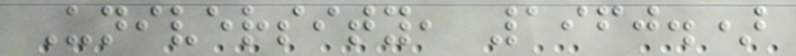University, 1960.)
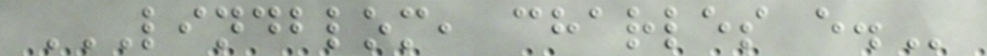LINDBLOM, CHARLES E.
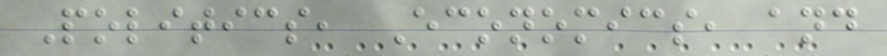Politics, Economics, and
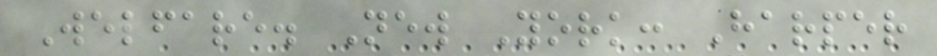Welfare. New York: Harper
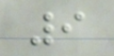9
